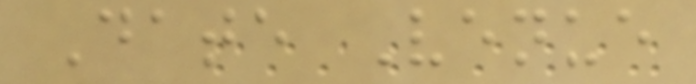Date Venue
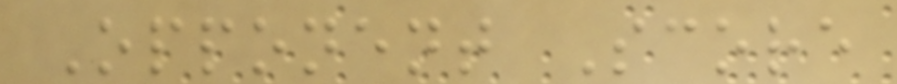Opponent Score
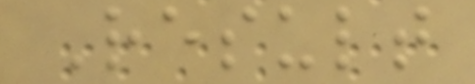Result
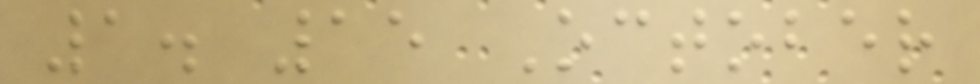1. 15 October
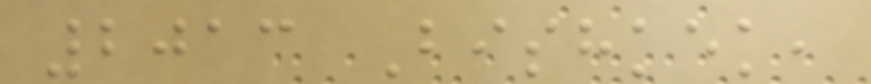2013 Bishkek,
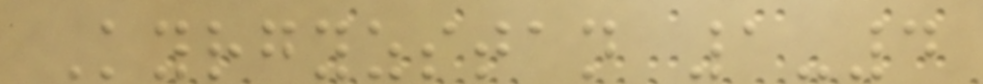Kyrgyzstan 1-4
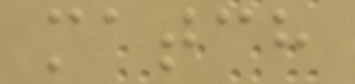match
